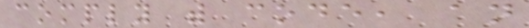comply with code, an
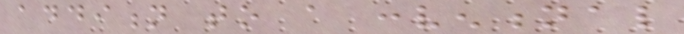addition to a conventional
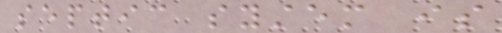septic system is
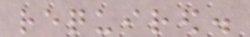required.
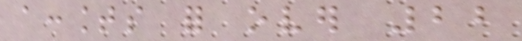accounts for over 22
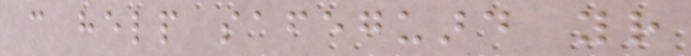can help safeguard your
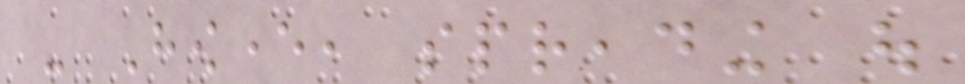- However, spreading out
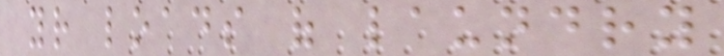your loads of laundry
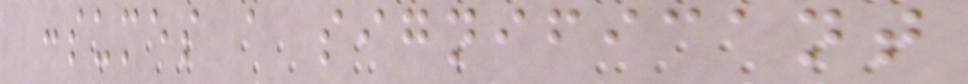consumes a significant
